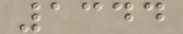1344
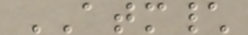ATM\
